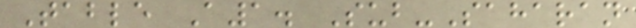Table A1. Sub-Saharan
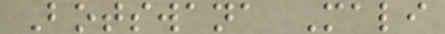Botswana Mali
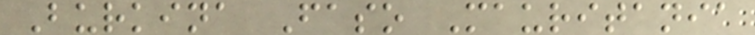Burkina Faso Mauritania
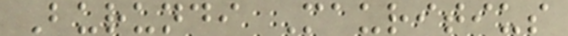Burundi Mauritius
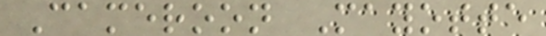Cameroon Mayotte
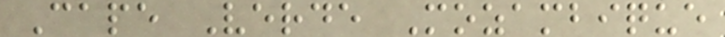Cape Verde Mozambique
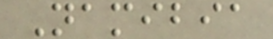Namibia
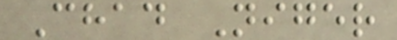Chad Niger
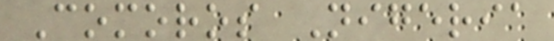Comoros Nigeria
